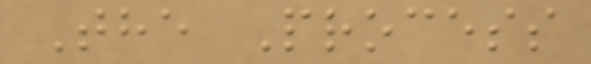The Process
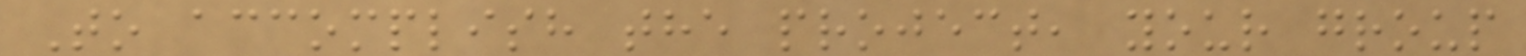To accomplish the project, your group
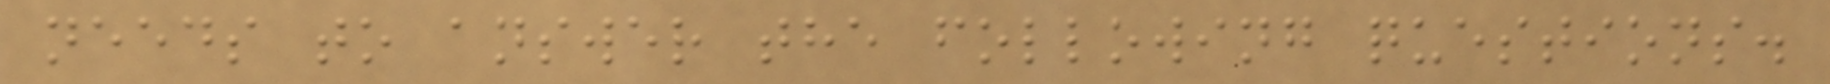needs to answer the following questions.
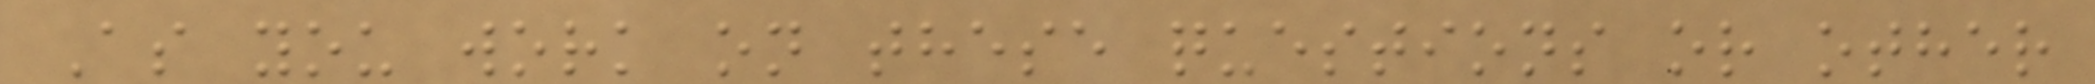As you work on these questions or other
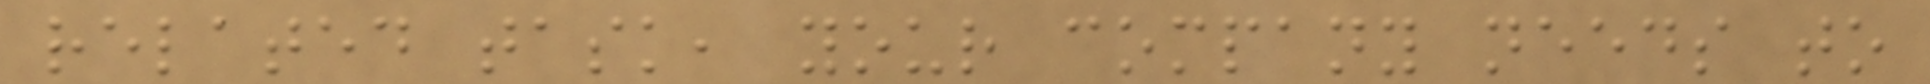related task, your company needs to
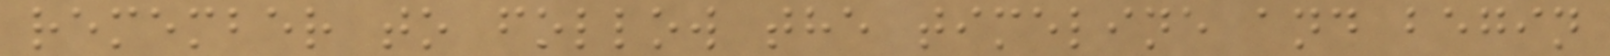remember to follow the timeline and begin
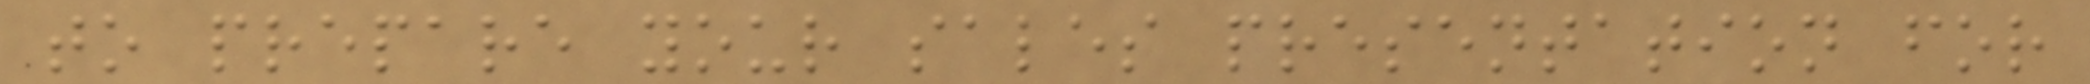to prepare your sales presentation for
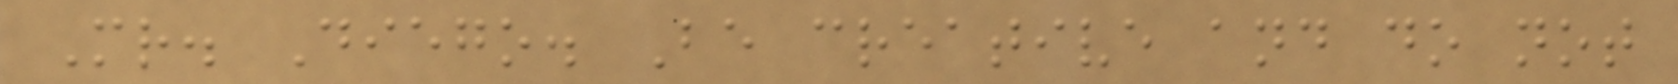Mr. Diego. Be creative and do not
